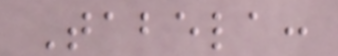Tabela:
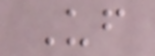Uf
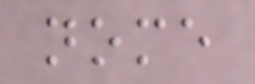nome
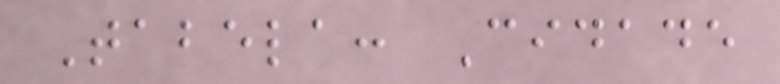Tabela: Cidade
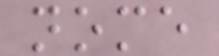nome
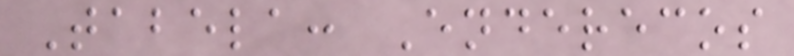Tabela: Enderecos
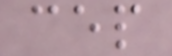cep
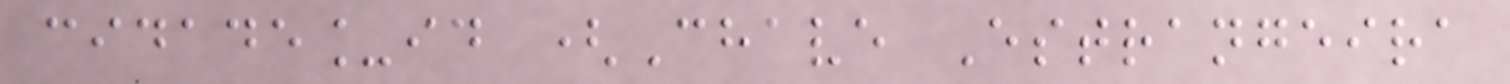cidade_id (Chave Estrangeira
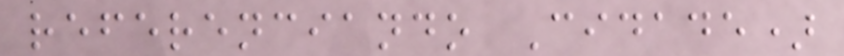referenciando Cidade)
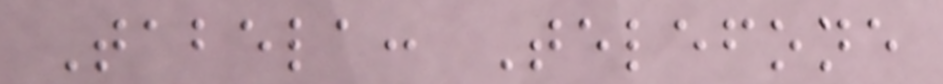Tabela: Telefone
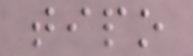tipo
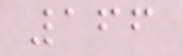166
